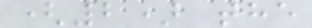(2) the
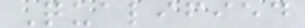Qualified
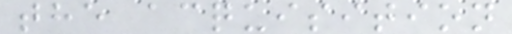the acquisition
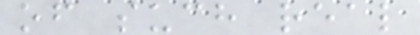of such real
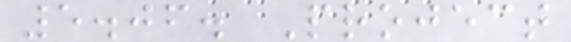5.06. Project
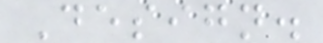Design.
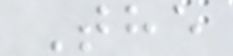The
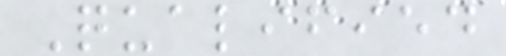Qualified
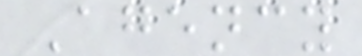Agency
